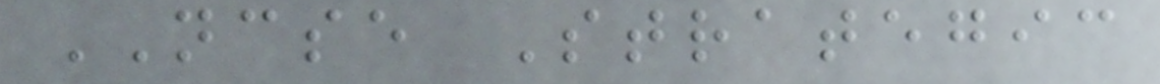NCSE Strategic
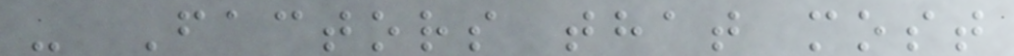- Factors that most
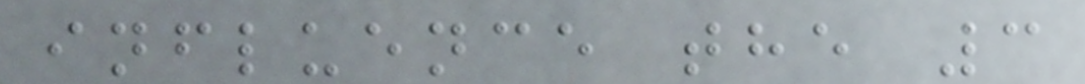influence the 3
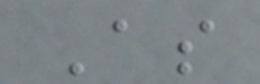As
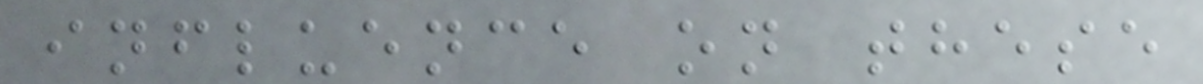influence on these
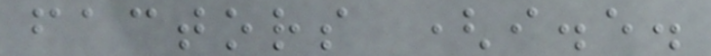factors (i.e.
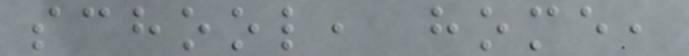school, home,
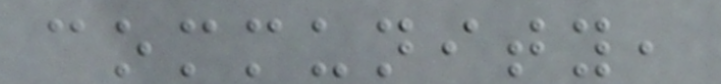community,
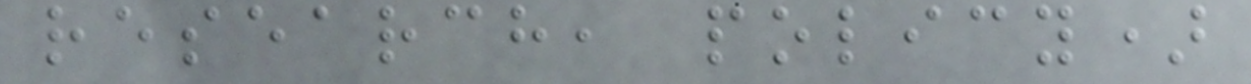research, policy)
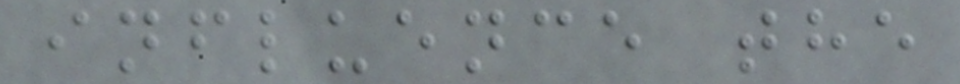influence the
